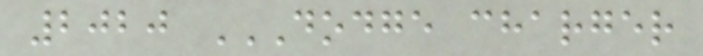2020 DODGE CHARGER
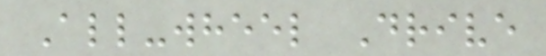All-wheel Drive
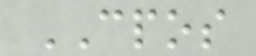CPOS
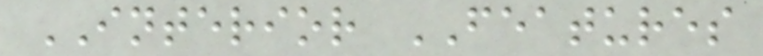INTERIOR FEATURES
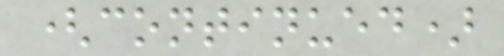(continued)
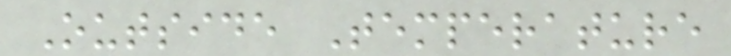Outside Temperature
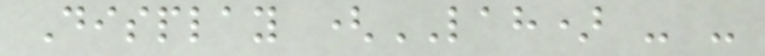Display (LAH) - -
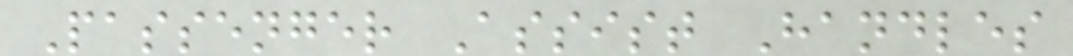Passenger Assist Handles
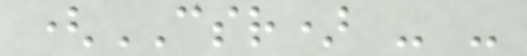(CSR) - -
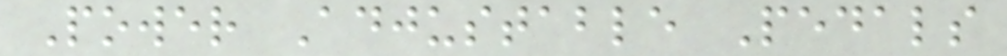Power Adjustable Pedals
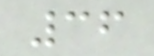36
